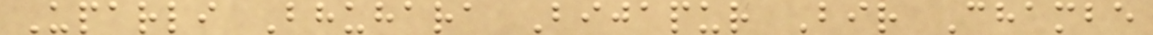Uparli Bhuhara Bijapur Bir Chambe
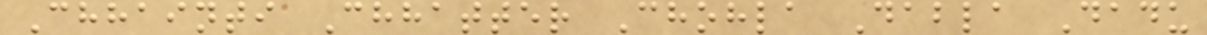Chhainti Chhatter Chohla Dabla Dadu
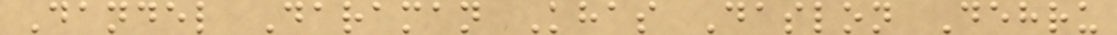Dandel Daraman Khas Daslon Dehru
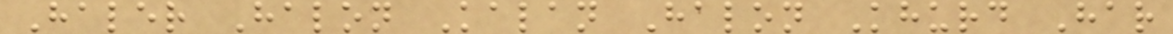Haler Halon Kalan Halon Khurd Har
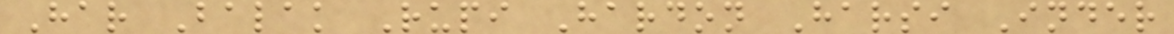Har Balak Rupi Hardon Harsi Inder
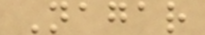Nagar
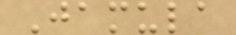Jamula
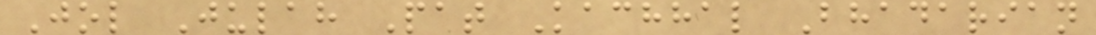Jol Julah Pat Kachhal Bhadarian
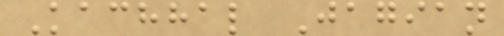Kachhal Jagian
